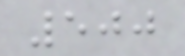500
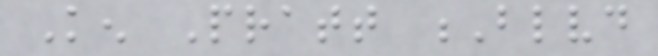Ken Pratt Blvd
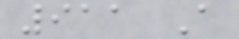911 A
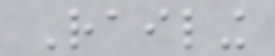Railing
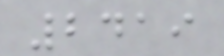2419
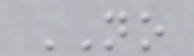NO
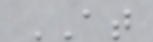AT
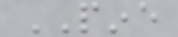PINE
